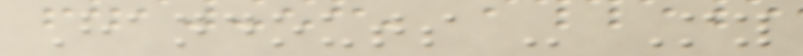Handouts - My
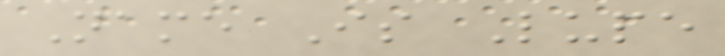Name Is Lupe
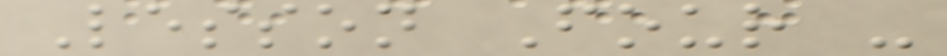Lesson Four -
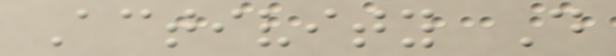Activity D
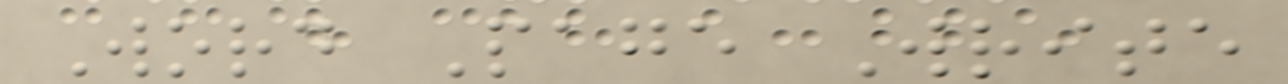Word Page Write
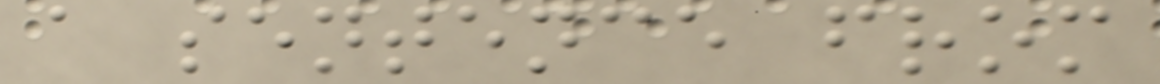a sentence from
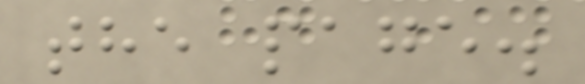the page.
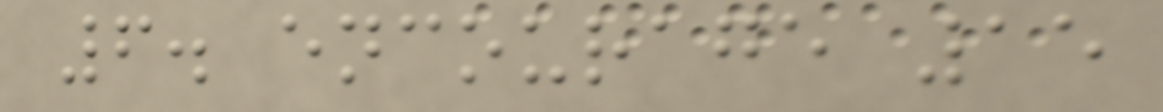6. encourage 15
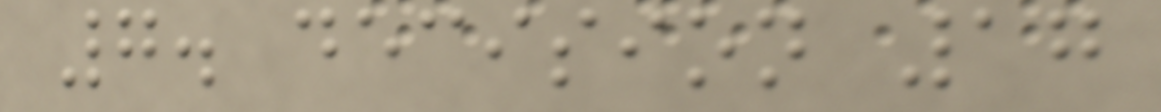7. decision 17
